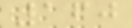160
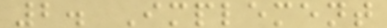2. Implement
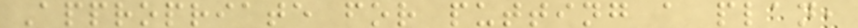Appropriate for putting a plan,
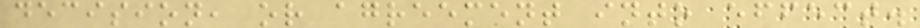decision, or agreement into effect.
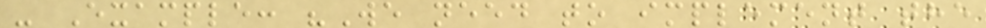- Example: "We need to implement the
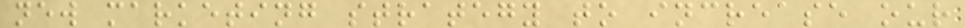new marketing strategy to increase our
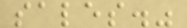sales."
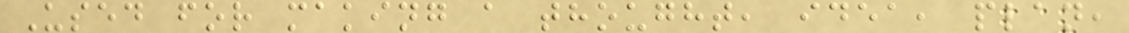Used for making a thought, idea, plan,
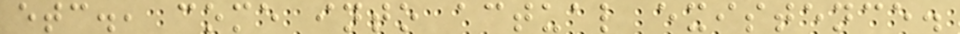etc., come into actual existence.
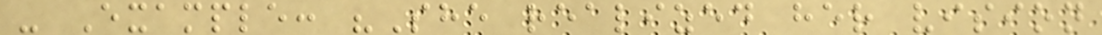- Example: "She realized her vision
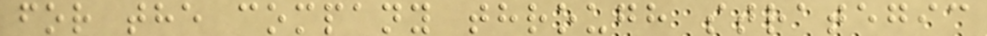for the company through strategic
